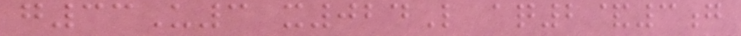g33U3 x024L aq2&3g
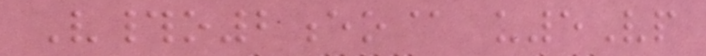V#o2eo@ u5Vp
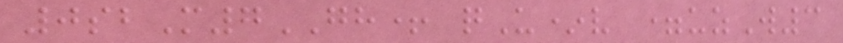0sbM7GH+ qU*v =uzW3
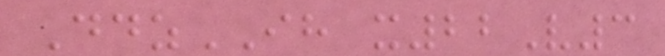DdzIH x22V3
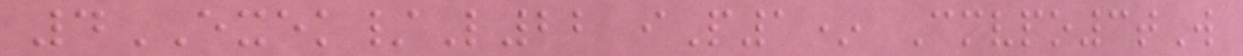4EXEK/L22 iP1* Cmvpo3tW
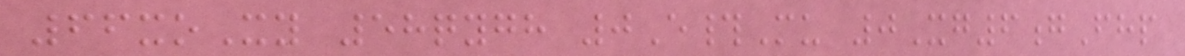66xoXy 58qygh 0E#Mu 0Xg6gFhp
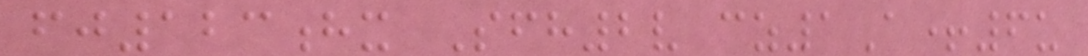fj123hx Sfh2v cz1A+6u
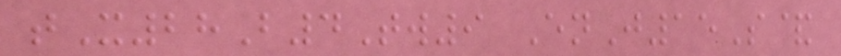tX28B4Tw9 EnJ15S&
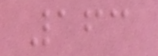163
